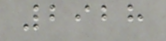2928
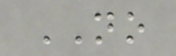NO
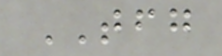TFG
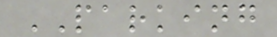PARKING
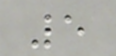5
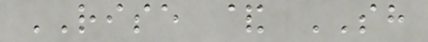RISE & SH
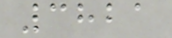3821
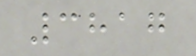3817
